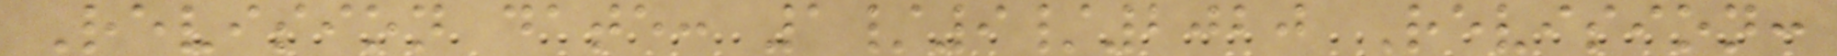Revision date: 1/9/2020 Revision:
